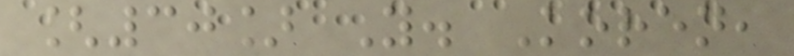[30] Y. Koren,
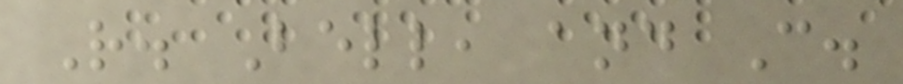R. Bell, and C.
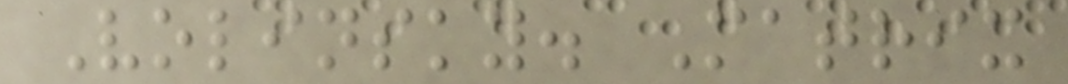Volinsky. Matrix
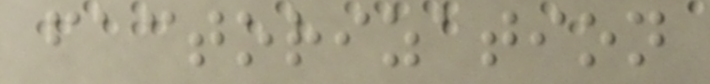factorization
